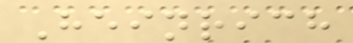Heinrich
